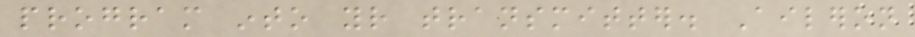program into your transmitter. Aileron
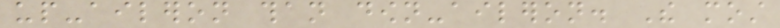up-aileron than down-aileron. The most
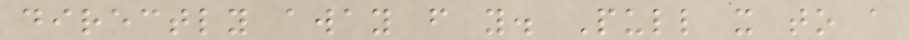directly away from you. Pull it to a
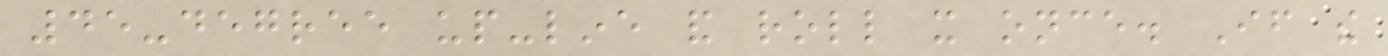45-degree up-line and roll it once. If the
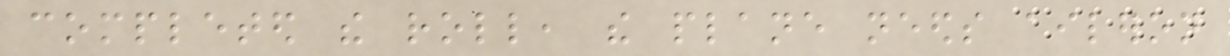completed the roll, the plane needs aileron
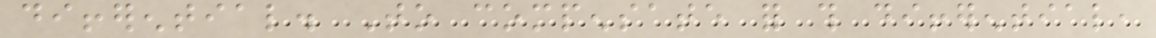differential. To compensate for this differential,
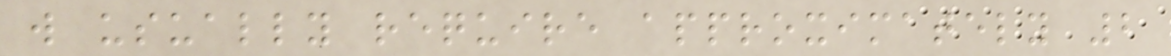will usually require approximately 2
